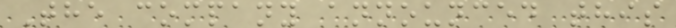The company announced this
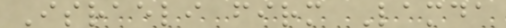Israeli firm Lamda
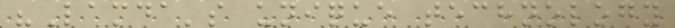"Lamda's unique technology
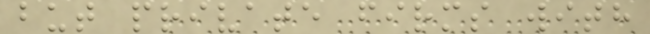but private firms with
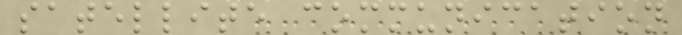satellite communication
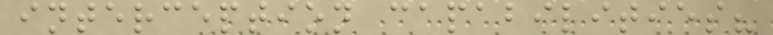interception capabilities?
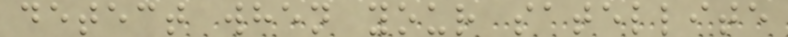detect when your satellite
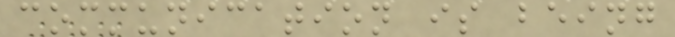communication is being
